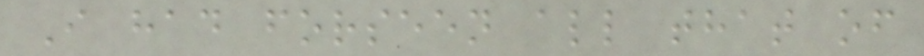I had forseen all that of
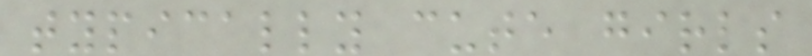typically cute girls
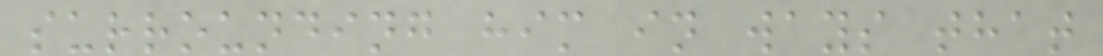surrounding him in ways that
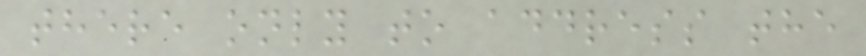there only to address the
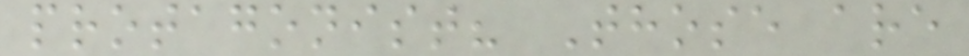protagonist? Those are
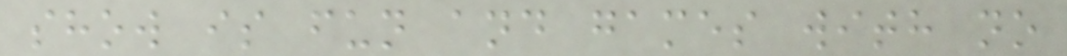show is fun and games with no
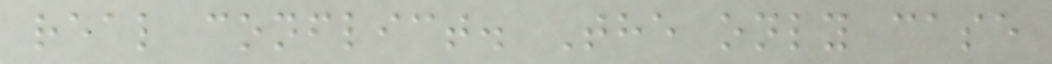real conflict. The only case
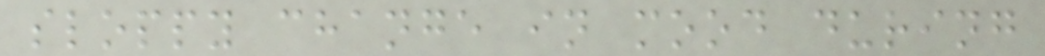sloppy change in mood during
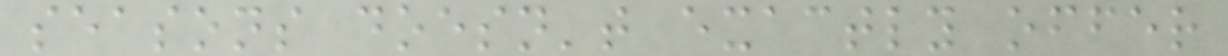seasons doesn't exactly offer
